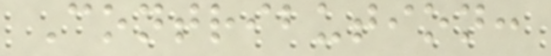Contribution:
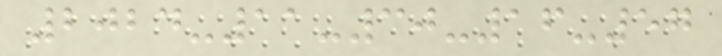2024-11-30-16-57
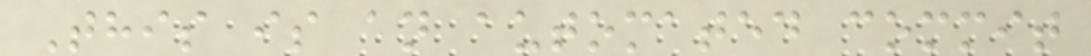This is an automated commit
